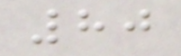80
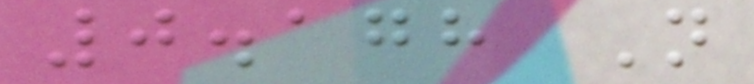0.178 Not
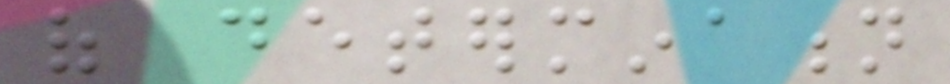of determination
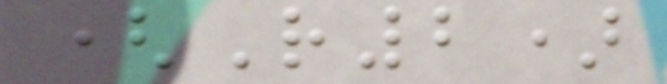(R2)
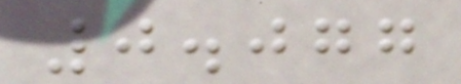0.077
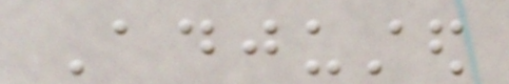Adjusted
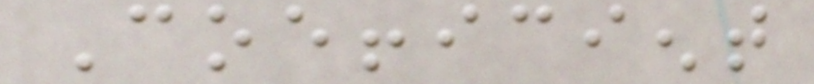Coefficient
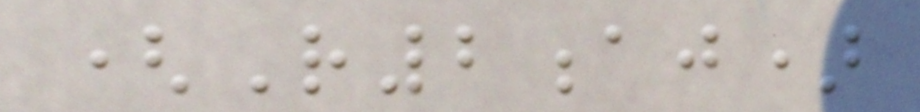(R2aj)
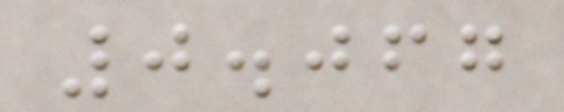0.067
